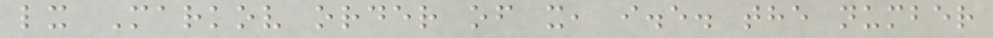lx Markov order of x, i.e. the number
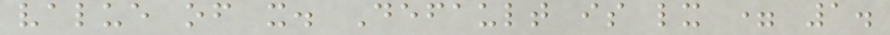value of x. Default is lx = 1.
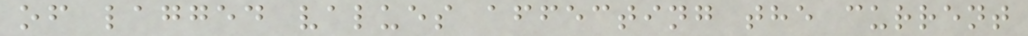of lagged values affecting the current
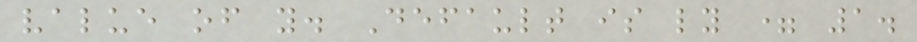value of y. Default is ly = 1.
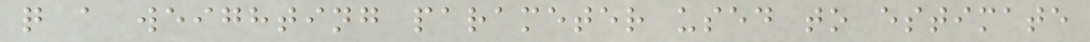q a weighting parameter used to estimate
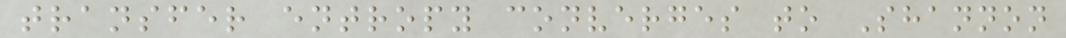transfer entropy converges to Shannon
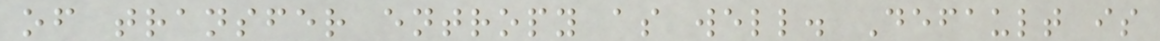of transfer entropy as well. Default is
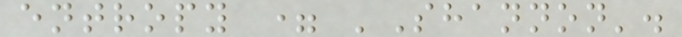entropy = 'Shannon'.
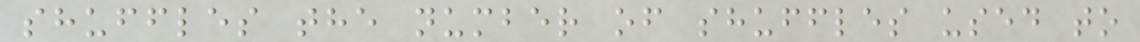shuffles the number of shuffles used to
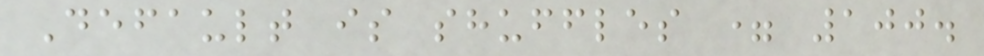Default is shuffles = 100.
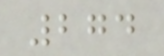274
